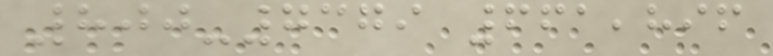800-7379 661,896
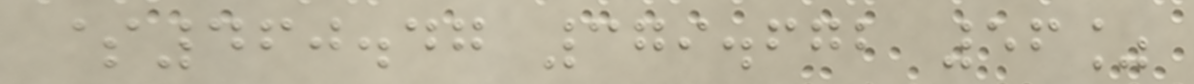$460.47 379.672 56%
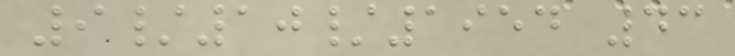9/10/1954 43
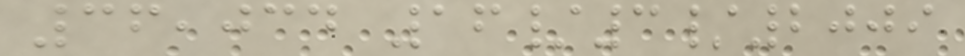36,034 16/3/2009
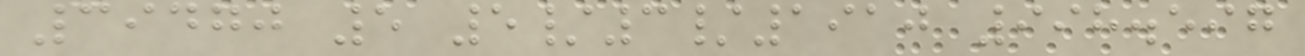39470 5 5/3/1910 998.597
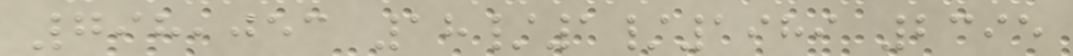798,053 18/1/1989 2395
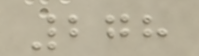278
